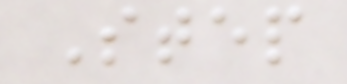Step
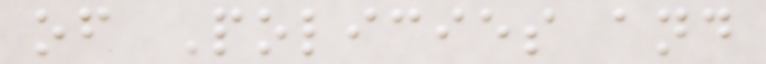of Policies and
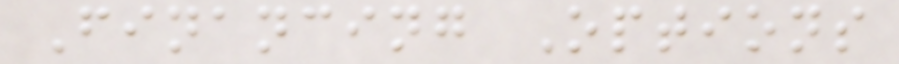Financing Options
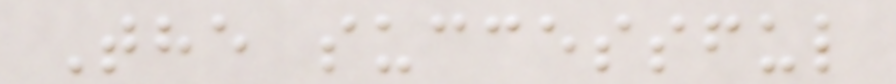The successful
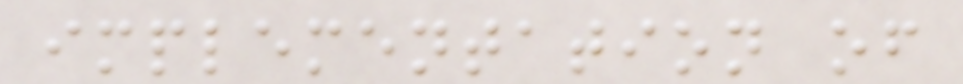implementation of
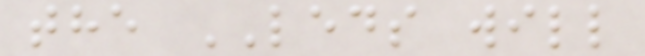the LEDS will
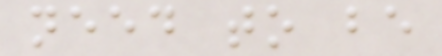need to be
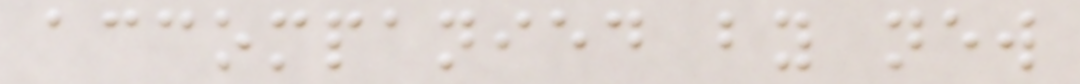accompanied by new
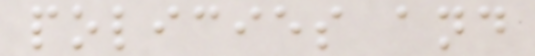policies and
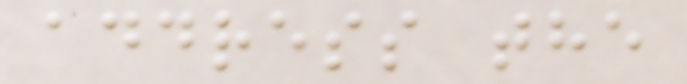address the
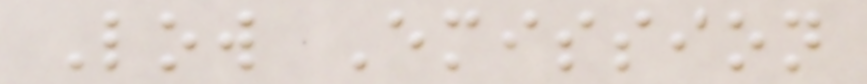Low Emission
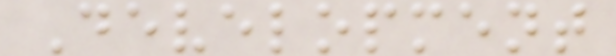Development
